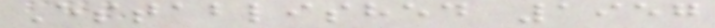Established 1957
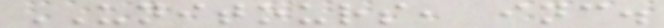UNITOURS, inc.
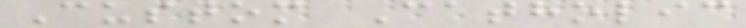Custom Catholic
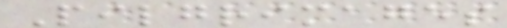Pilgrimages
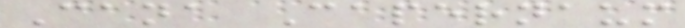Cana Capernaum
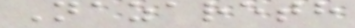Nazareth
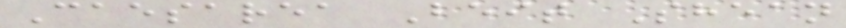Caesarea Beit Shean
